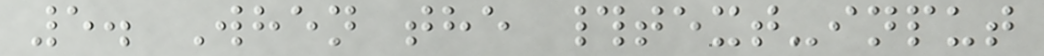5. When the #text-input
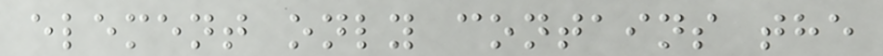element only contains the
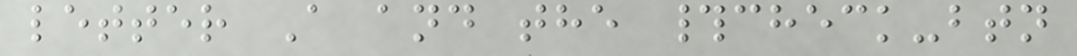letter A and the #check-btn
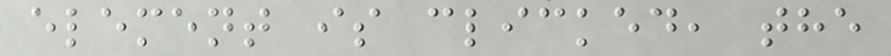element is clicked, the
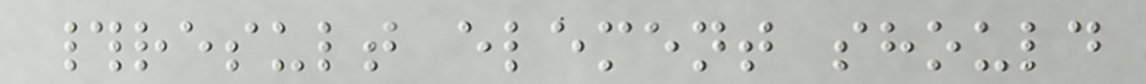#result element should
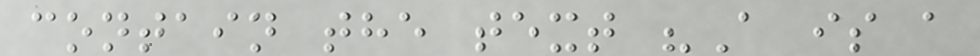contain the text "A is a
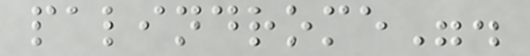palindrome".
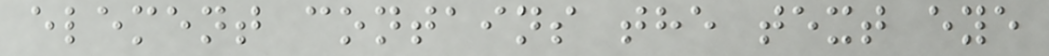element contains the text eye
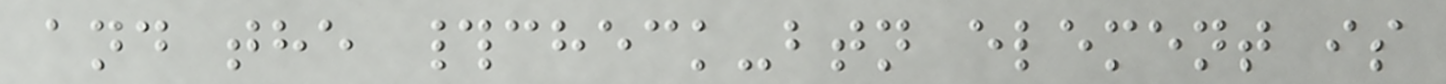and the #check-btn element is
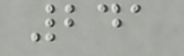241
